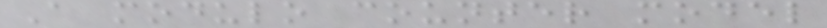A modulo counter model
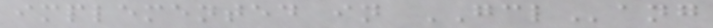implemented in GCLang
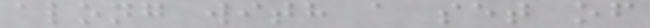along with a set of
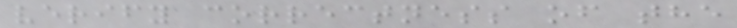verify correctness of the
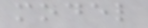model
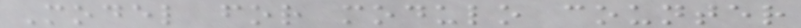Model for modulo counter
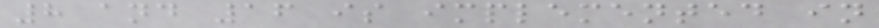8 and 16 is implemented in
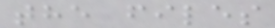the files
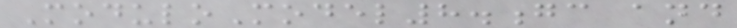ModuloModel8.gc and
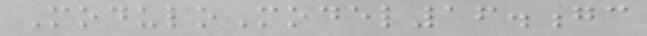ModuloModel16.gc
